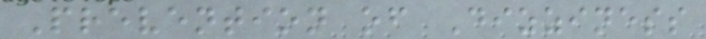Prevention of Dizziness
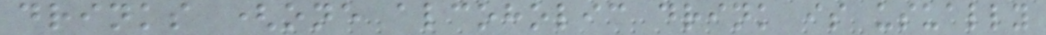drinks (one alcoholic drink is usually
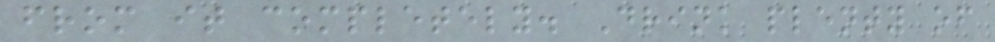from it completely. Drink plenty of
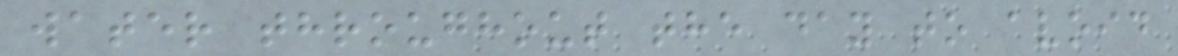water throughout the day to avoid
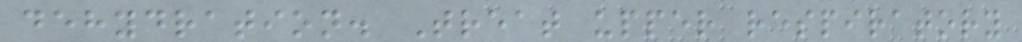dehydration. Treat upper respiratory
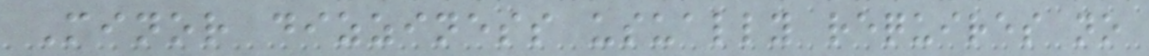Minor dizziness usually requires no
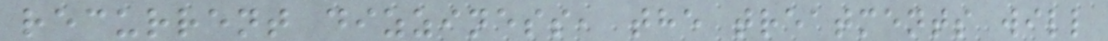recurrent dizziness, the treatments will
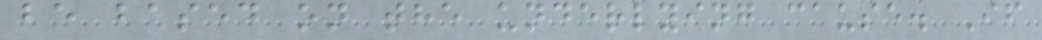be based on the underlying cause. If
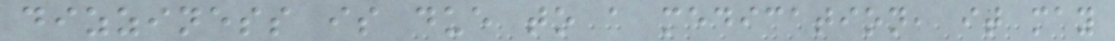dizziness is due to a medication, it may
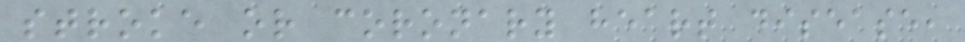stroke or coronary heart disease,
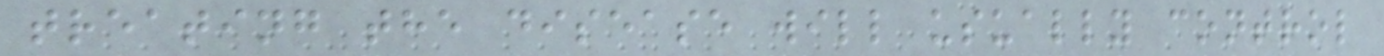treating the disease will usually control
